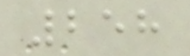258
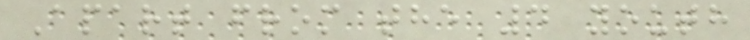Apart from the 4 youth
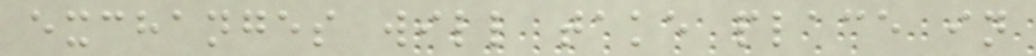exchanges will take place in
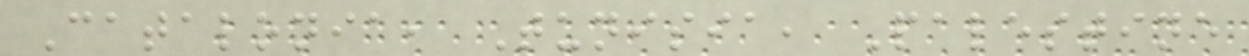Catalonia, Tunisia, Palestine
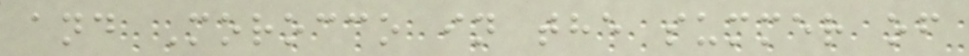and Morocco in the summer of
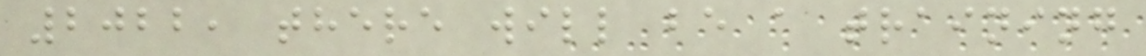2022, there will be a training
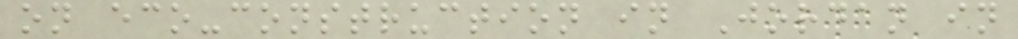on eco-construction in Jordan in
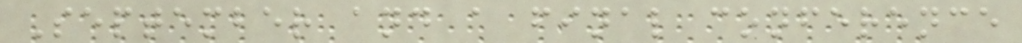September and a final conference
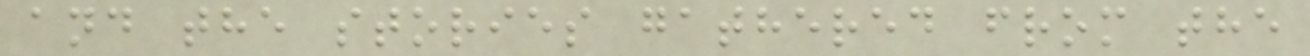and the stories gathered from the
